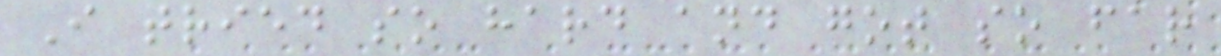I tried so hard and got so far
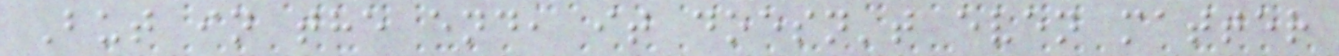But in the end, it doesn't even matter
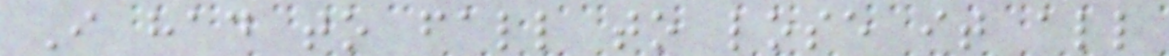I had to fall to lose it all
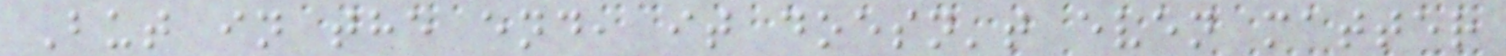But in the end, it doesn't even matter
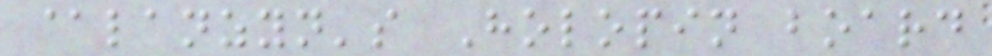@lanzyn's Holopin board
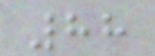88
